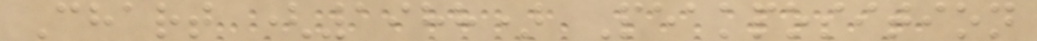Chart (1988) Peakposition
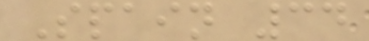Spain 34
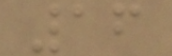16
